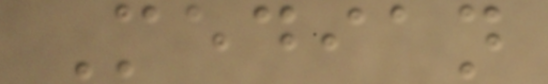Median
